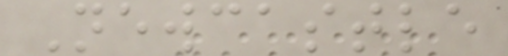Newcastle
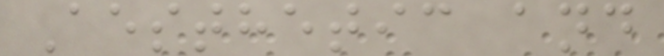Aesthetic and
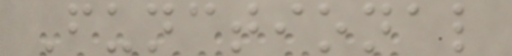Functional
